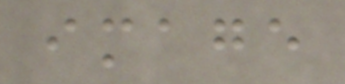image
